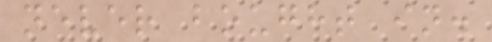never bought in.
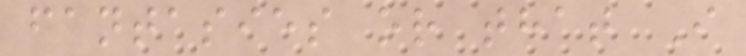fantasies or that I
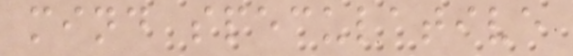mind speculative
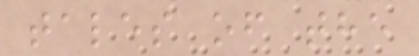tales of the
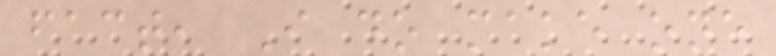fact, I do make one
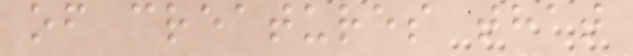of creatures that
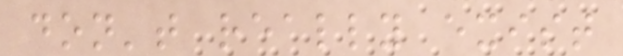don't really exist
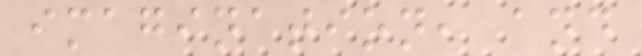imagination, and
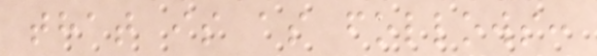that is as follows:
